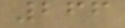266
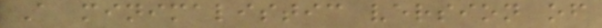A minimalistic version of
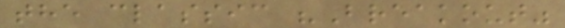the classic "Breakout"
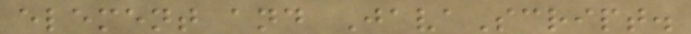element and JavaScript.
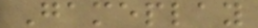Gameplay
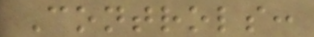Controls:
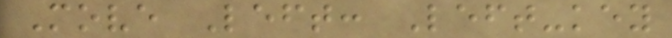Move Left: Left-key
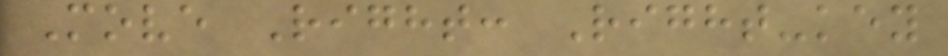Move Right: Right-key
